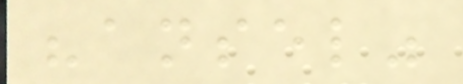"ansel"
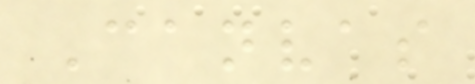Canvas
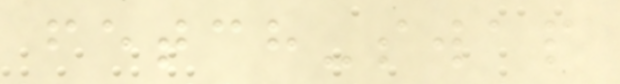fetch-swap
